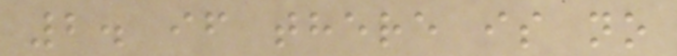2. if there is no
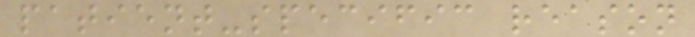patient-specific reason
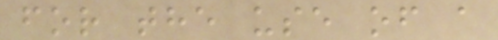for the use of a
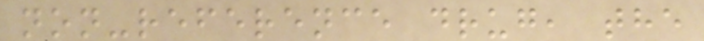non-reference drug, the
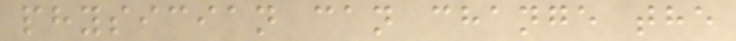physician can change the
